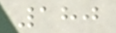180
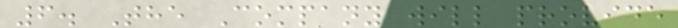6. The Company will provide
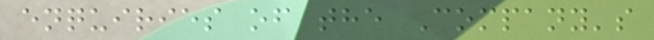enquiries of the Company's
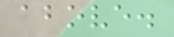above.
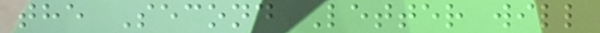the Second Letter will
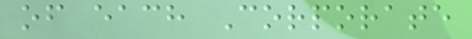of each Corporate
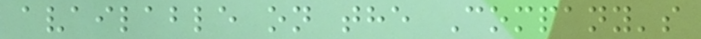available on the Company's
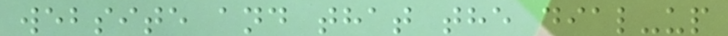website and that the dial-up
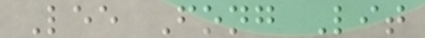Lee Fong Lit
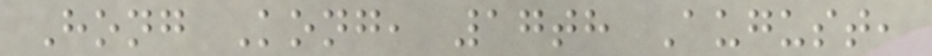Hong Kong, 17th August,
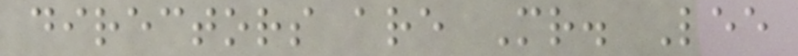directors are Mr. Lee
